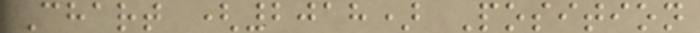Chart (2018) Position
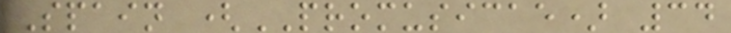Spain (PROMUSICAE) 34
